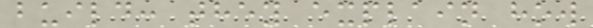build: they explain how
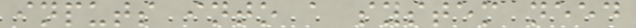inputs into a system need
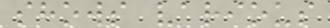shows various
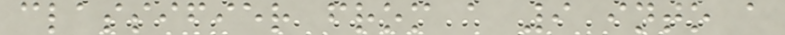classifier from a 9 into a
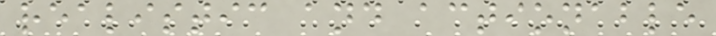realistic and actionable
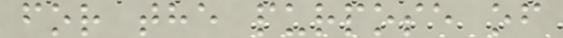for the purpose of
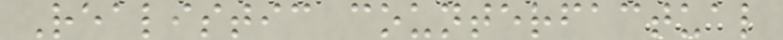Realistic counterfactual
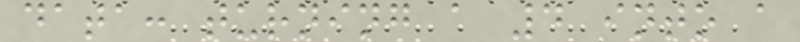data: turning a 4 into a
